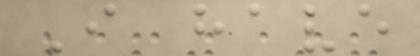I have
